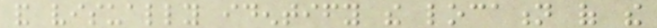and visually identify the location of the
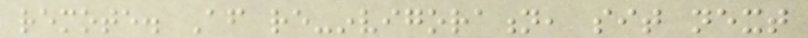remote. After re-invigoration, sit next
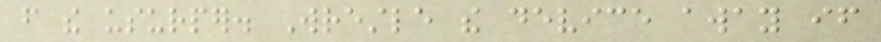from the usurper. Wrestle the device away if
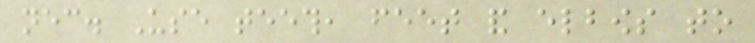necessary. Use teeth, feet and elbows to
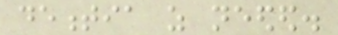dementia as needed.
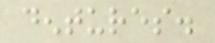dentures.
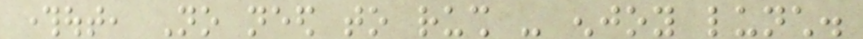throughout, No need to rush - enjoy lunch.
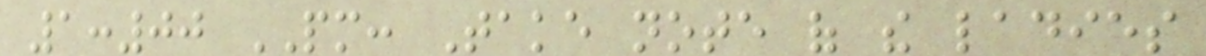1:00 PM: Take note of the ladies
